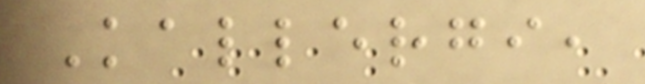Kallergi,
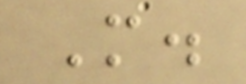M.
